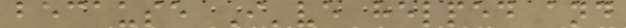because I've helped and
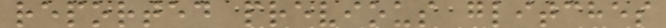reported previous glitches
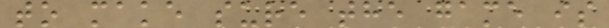to make sure the game is
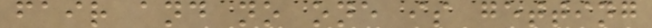fair and no one is getting
